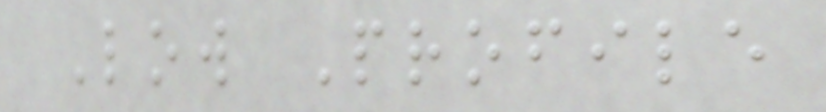Low Profile
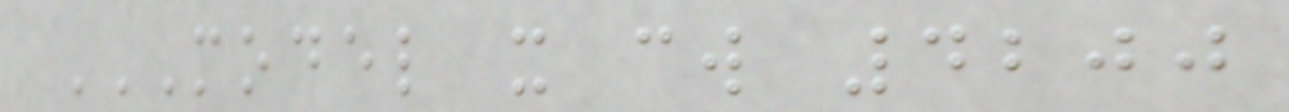MODEL X CW 4200
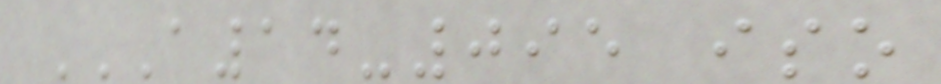A14-095 ISO
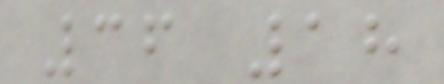36 18
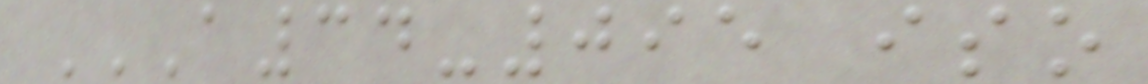A34-095 ISO
